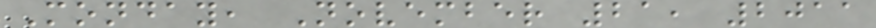Monday, November 21, 2011
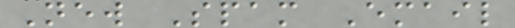New Spam Email
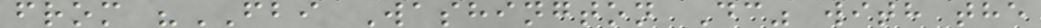from "FBI Washington Dc" with the
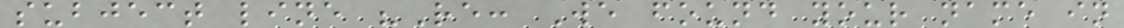subject line "Re: We found your name in
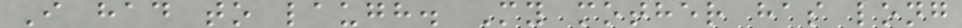I had to laugh. My mother has long
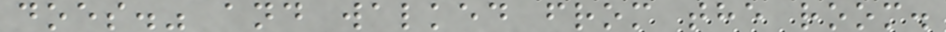does." and walked from the room.
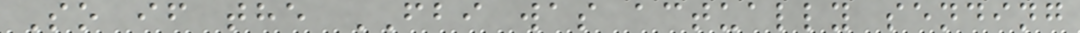So if the FBI was actually sending
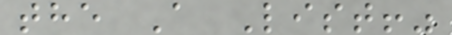the A List!"
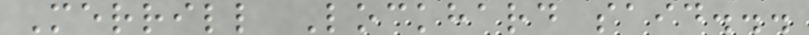Merrill Lockhard said...
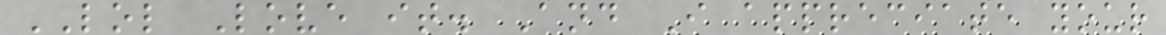LOL Love it. And I appreciate your
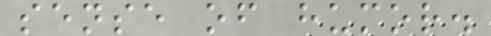sense of humor.
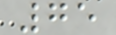75
